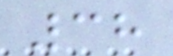38
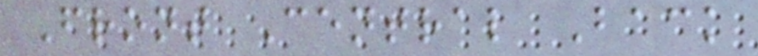Front Central Back
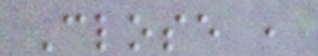Close ,
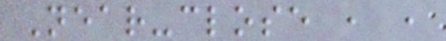Near-close , ,
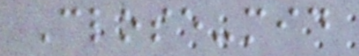Close-mid
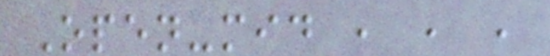Open-mid , , ,
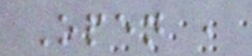Open ,
